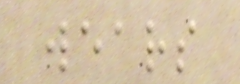wears
